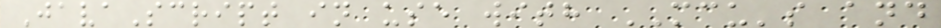JavaScript in use with MCU's and
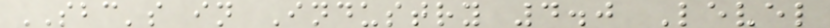SBC's in Industry 4.0 Level
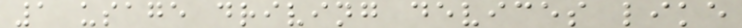1 usage driving devices like
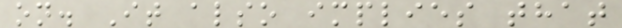on. It also implies that
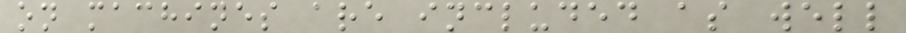on machines are included as well
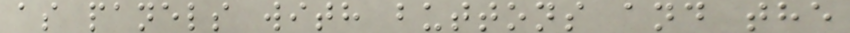as panels with buttons and the
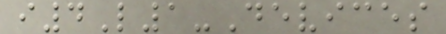i4L1-Devices
